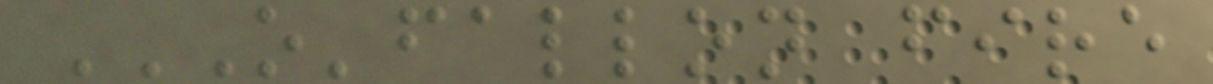O'FALLON FIRE
